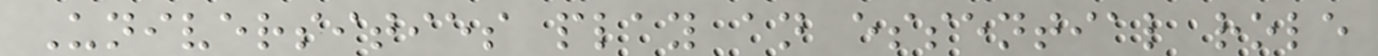Universities play an essential role
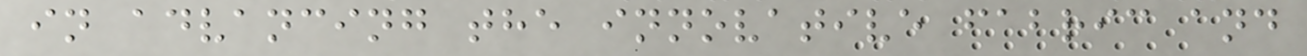in advancing the innovative fabric and
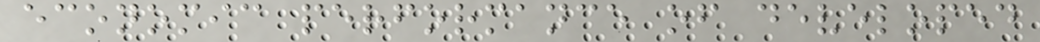economic performance of developed
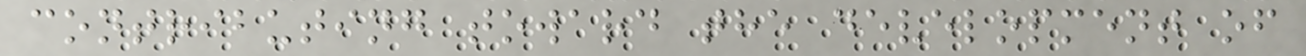contributing toward the development of
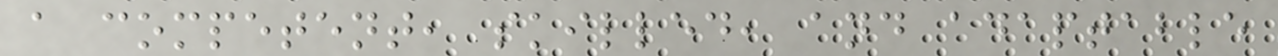a competent, skilled, and adaptable
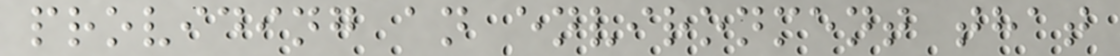providing an environment that
